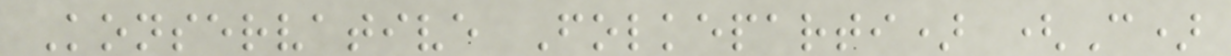Konservative Folkeparti) (C)
